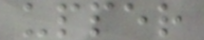upper
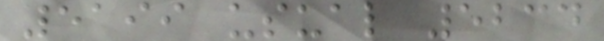5199 usual 5234
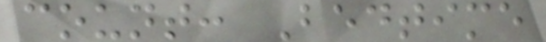count: Bedtime
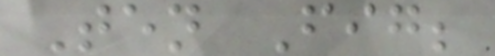Ten Fig;
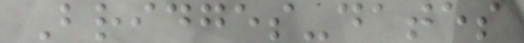Bridges-dates
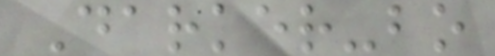Darker-bo
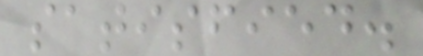satisfied.
